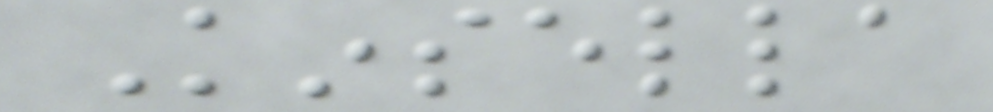Kinsella
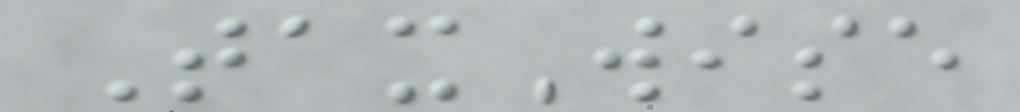TaxWise
